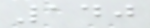140
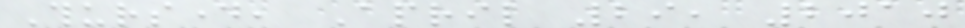Thursday, April 29, 2010
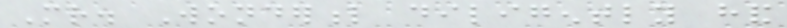Mr. Wonderful diligently hand
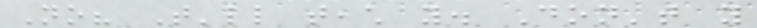No? That'll teach you. Don't you
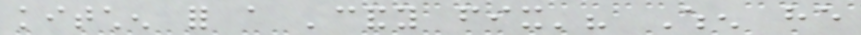kitchen for a 'candy fix'? When he
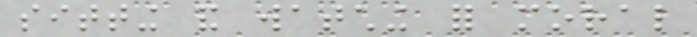sitting and watching for moral
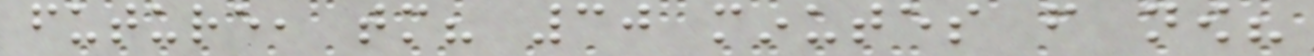future, tomorrow? 30 minutes from now?
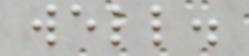well.
